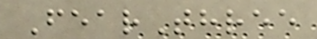FearThree
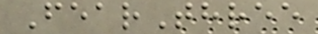FearThree
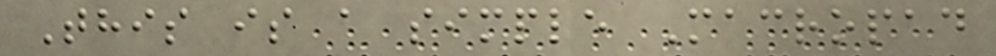This is a simple Macropad
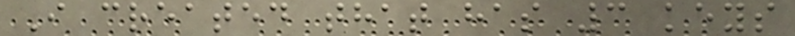I created that has 3 keys
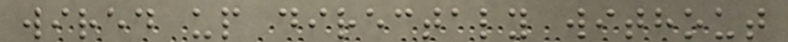wired up directaly without
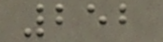252
